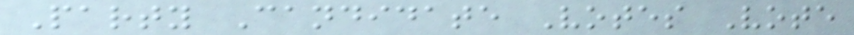Party Candidate Votes Vote
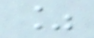%
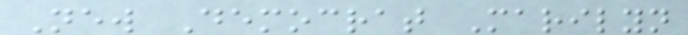New Democrat Marilyn
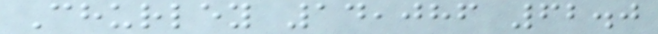Churley 14,086 62.0
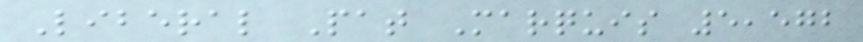Liberal Pat Marquis 5,572
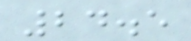24.5
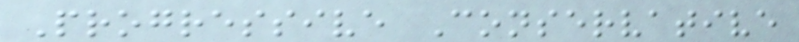Progressive Conservative
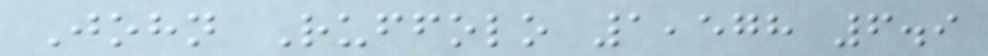John Ruffolo 1,578 6.9
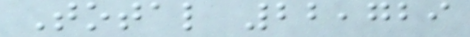Total 22,729
